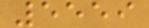5559
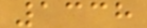1338
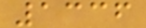1336
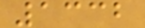1332
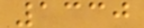1330
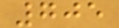705
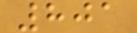801
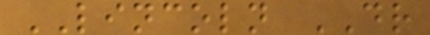LINCOLN DR
